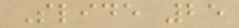Slide 25
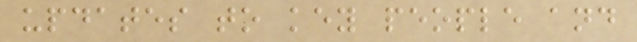updates to key people and
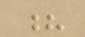?
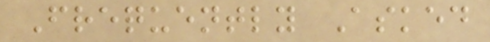Frequently Asked
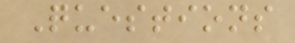Questions
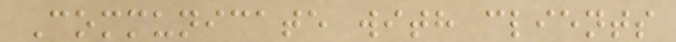Communicate with clients
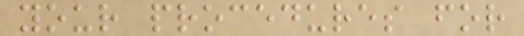your procedures for
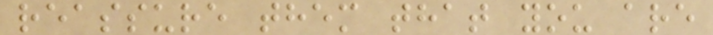reassure them that you are
